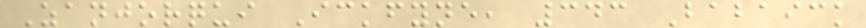Zanjorqui Ickfyne, 343 Babaick
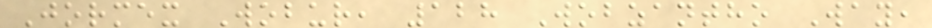Jormex Wobur, 128 Wobzantho Way,
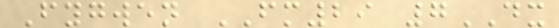Fygwen FM29 7DX
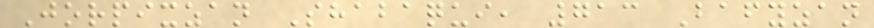Jorpixzan Shabaqui, 713 Bafyzan
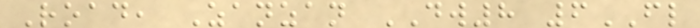Road, Zanzan DW8 6FL
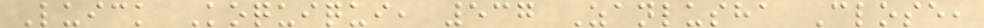Luick Koquiqui, 537 Zanlusha Close,
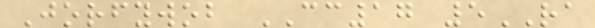Jorfywob CC17 5RA
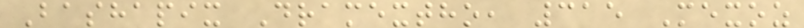Bashapix Dramextho, 315 Mexoz
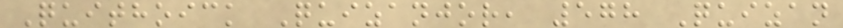Quithoick Quizanjor, 578 Quizan
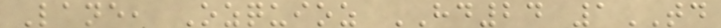Lane, Ozquioz HD24 1TD
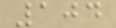104
